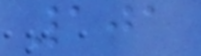101
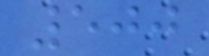500
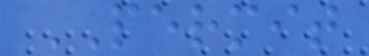PERMIT
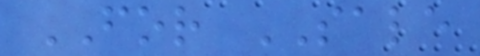FOR SALE
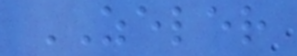ZELER
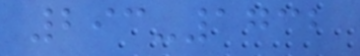293-1732
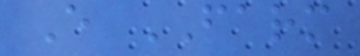E FARM
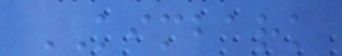KIMBARK
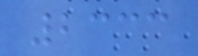2333
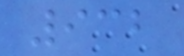932
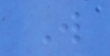W
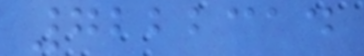7222314
